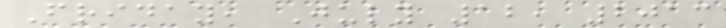Friday, July 12, 2013
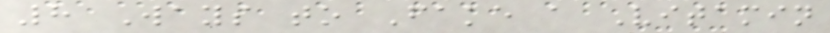8 Ways to Fake a Vitamin
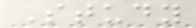Study
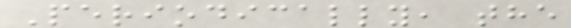Periodically, the
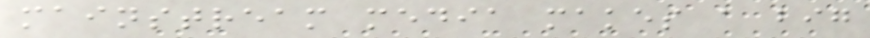mainstream media makes a big
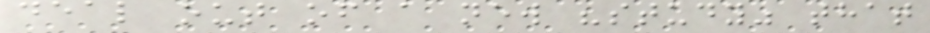deal out of a new "study" that
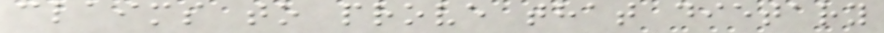claims to prove that dietary
